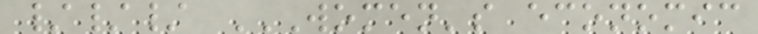/// WOMEN'S ECONOMIC
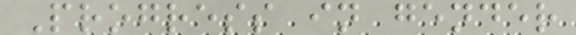Progress in gender
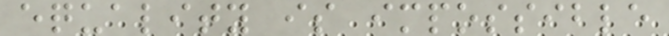equality is impossible
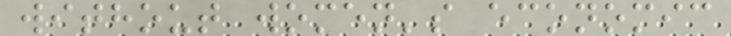without women's economic
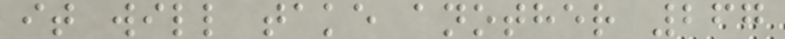it will take another 267
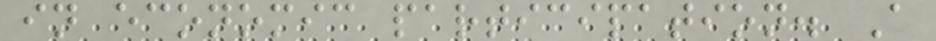in economic participation. A
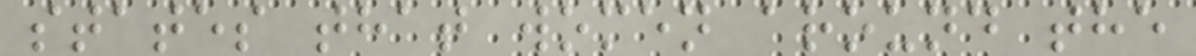states that women around the
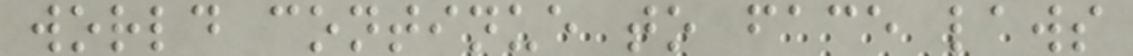world continue to face laws
